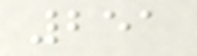251
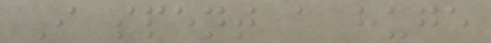I spent a huge
